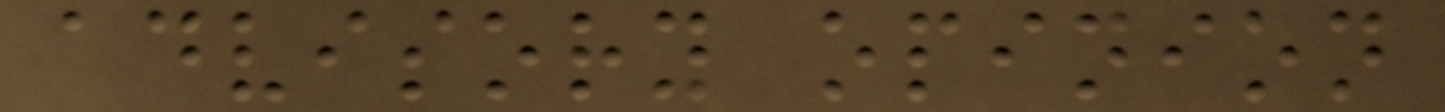advisory opinion
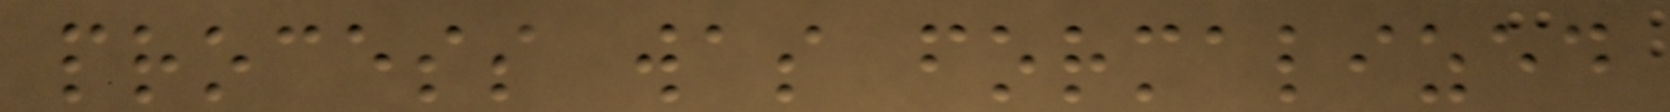process was formalized
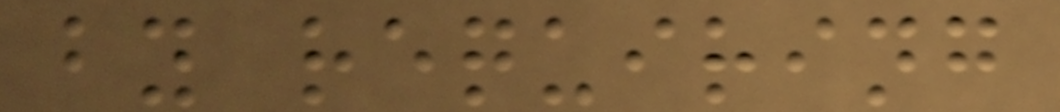by requiring
